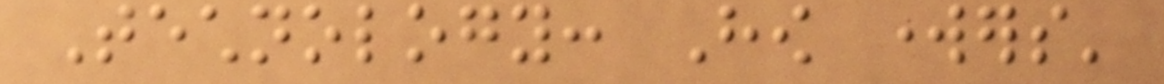Technology: How workers'
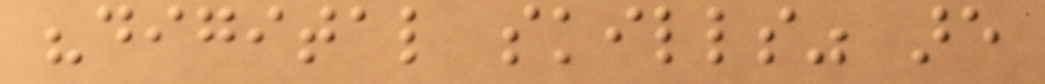"digital skills" are
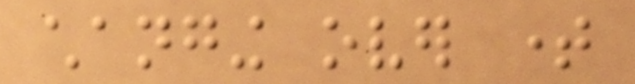changing over time
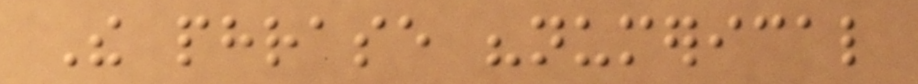The phrase "numerical
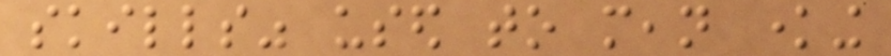skills" used to mean knowing
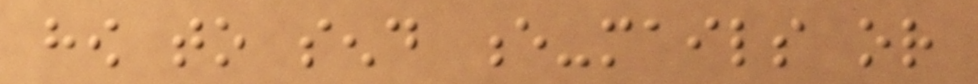how to send e-mails or
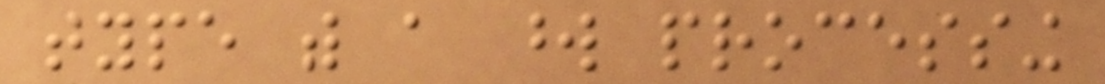type with a word processing
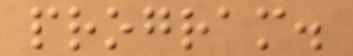program.
